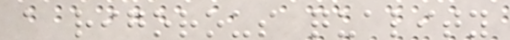a rigorous quality
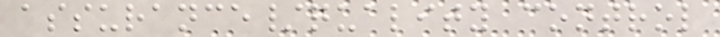assurance/quality control
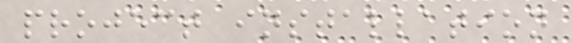project installation
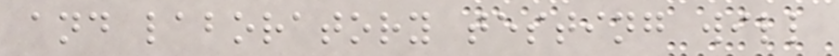and laboratory testing will
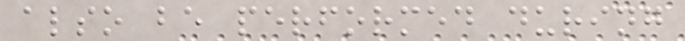also be performed during
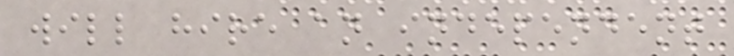will hire an independent
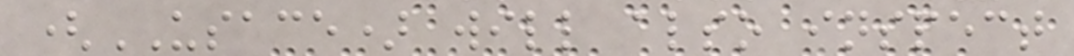(USACE) will also inspect
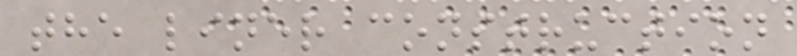the liner construction
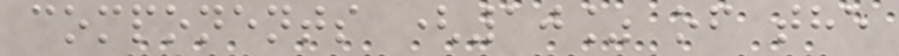components (10% of the
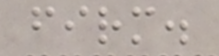firm.
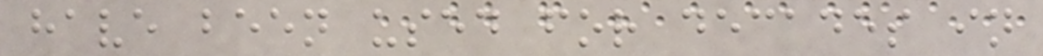have been used for decades in
